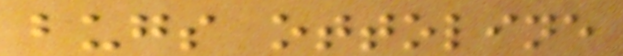bugs ottoline
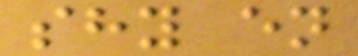shy en
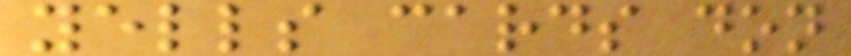yells cards don
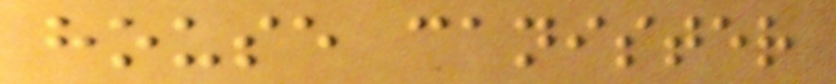house canister
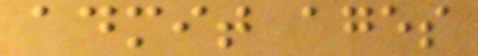admit ages
